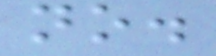no.
